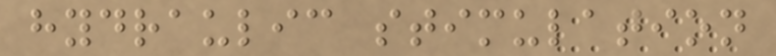hydraulic stimulation
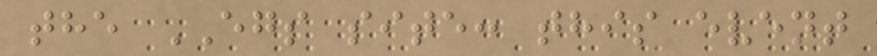the EGS site: this event
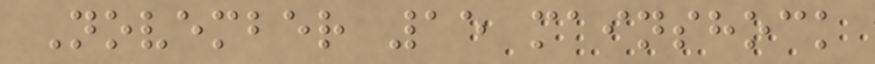November 15 mainshock
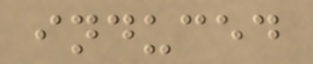induced
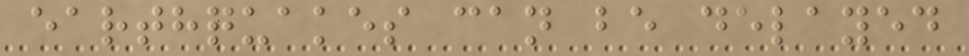earthquakes can be delayed
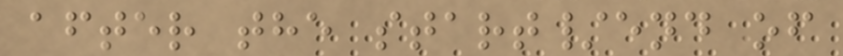after the start/end of
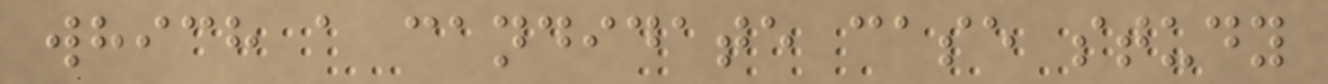which a candidate case study
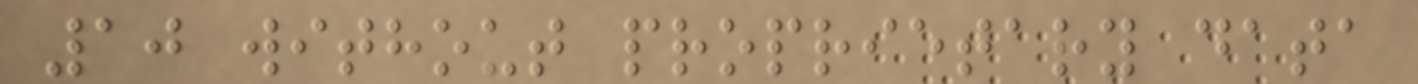10 without proprietary data
